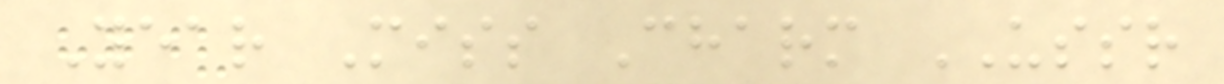Year Miss Charm USSR
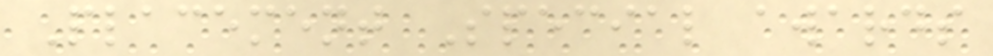Placement Special awards
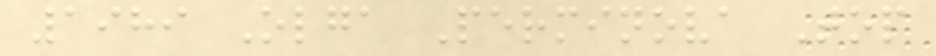1989 Olga Perminova Top
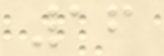16
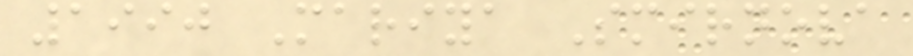1990 Mariya Smirnova
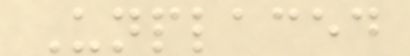Unplaced
